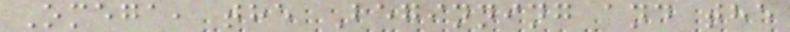Omega, the Beginning and the
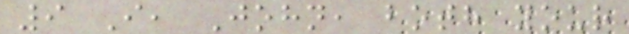9 I, John, both your
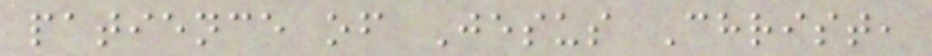patience of Jesus Christ,
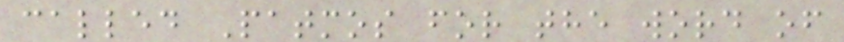called Patmos for the word of
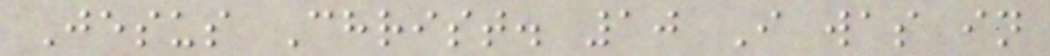Jesus Christ. 10 I was in
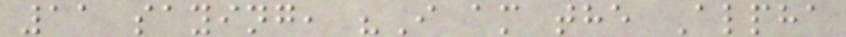11 saying, "I am the Alpha
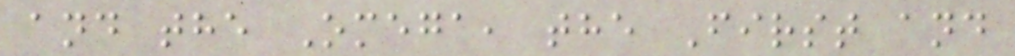and the Omega, the First and
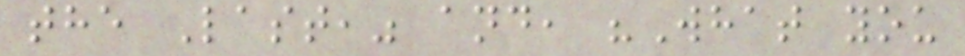the Last," and, "What you
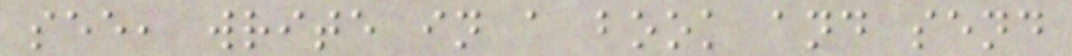see, write in a book and send
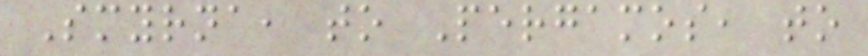Smyrna, to Pergamos, to
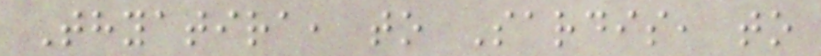Thyatira, to Sardis, to
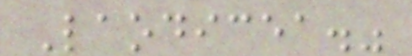Laodicea."
